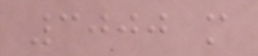3000 m
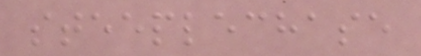steeplechase
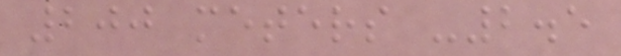200 meters -2.5
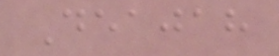Deajah
